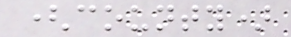(county)
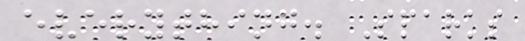everything. Sparks
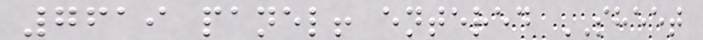7619 panel! entered SHEET
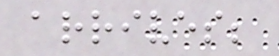arrives;
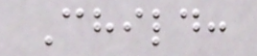Child:
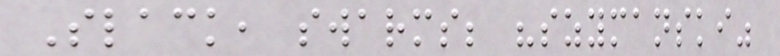Slack, swarms; "szymanski"
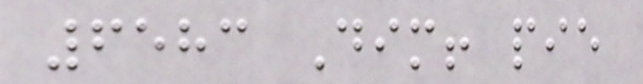6583 Dim! pie
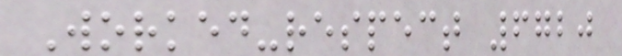Worked-respect 6720
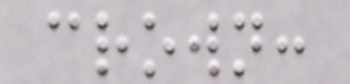crown:
